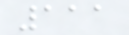111
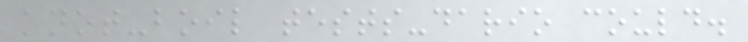knot-boil tests-dario could.
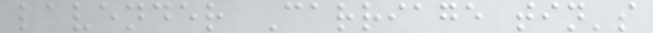lavender Carriage tin's
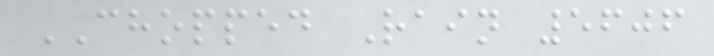CHOPPED Rain 5606
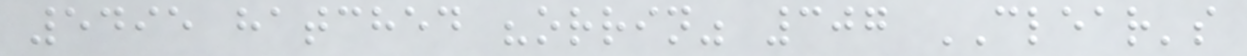5495 hatched "orrin" 307 CLEAR's
